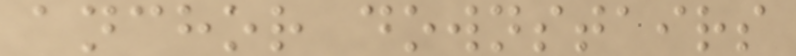anchor downstairs
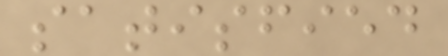satisfied
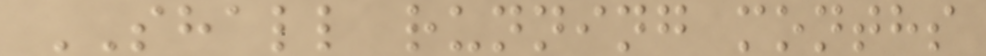SHALL running months
